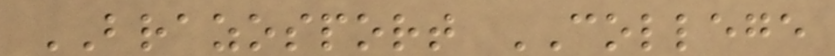BRAZOSPORT COLLEGE
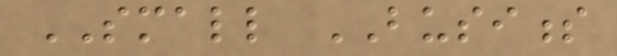SMALL BUSINESS
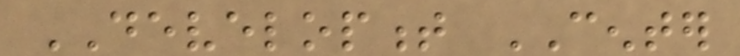DEVELOPMENT CENTER
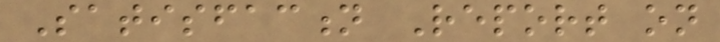Satisfaction Report on
